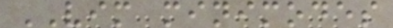VIM minimodes
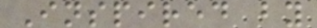Inspired by
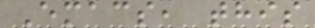Emacs, this
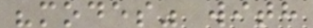"modes" with
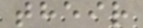their
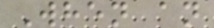When an
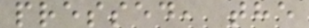pressed, the
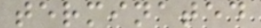terminated
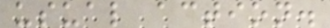usual action.
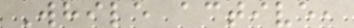While active,
